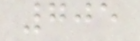705
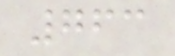763
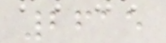2615
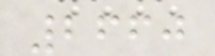2660
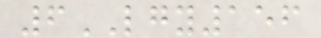6LGY156
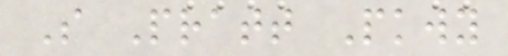S Pratt Pkwy
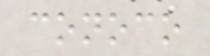conoco
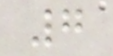7
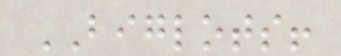BIGLOTS!
